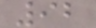92
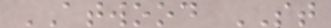ATWOOD ST
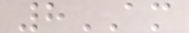8AM
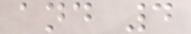and 4
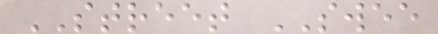STREET SWEE
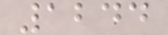1244
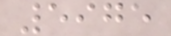5975
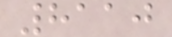8110
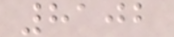8102
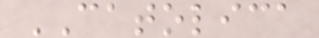CATOLICA
